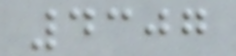4307
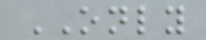ONLY
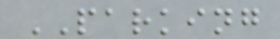PARKING
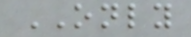ONLY
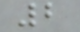2
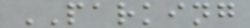PARKING
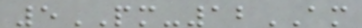5PM-12AM
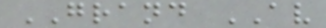GRAND AV
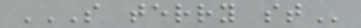S TERRY ST
